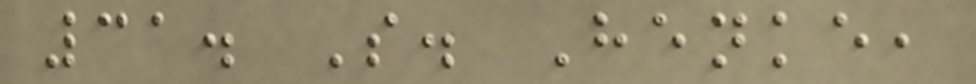31. S. Henke,
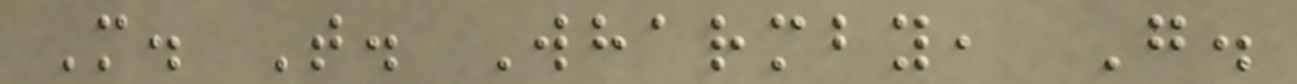M. T. Wharmby, G.
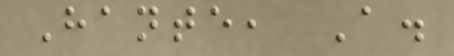Hante, A.
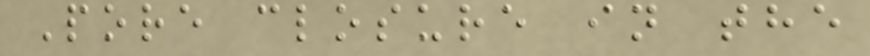Pore closure in the
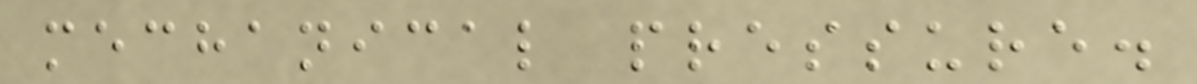mechanical pressure.
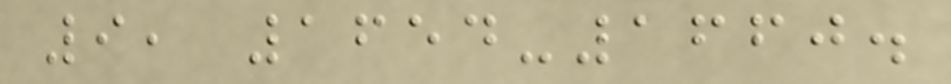9, 1654-1660.
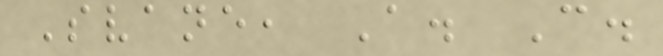Svane, A. C.
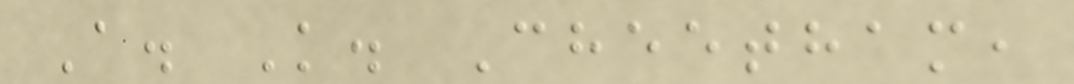A. K. Cheetham,
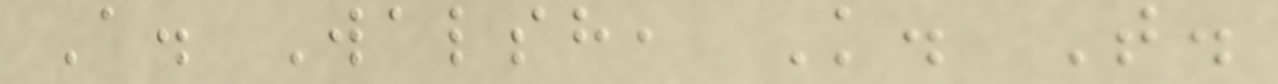A. Walsh, K. T.
